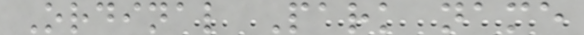Ordinal Park name
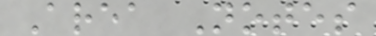Area Notes
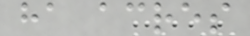ha acres
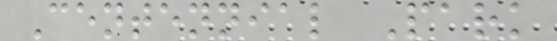Centennial Park
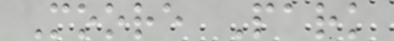Moore Park
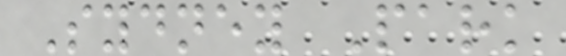Sydney Park
